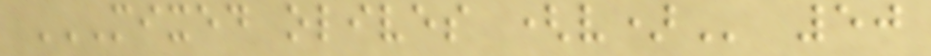MIXED OLIVES (V) 50
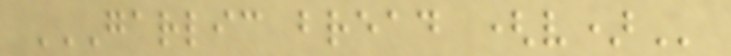GARLIC BREAD (V)
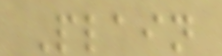Plain
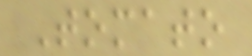Tomato
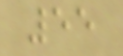55
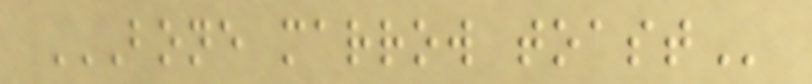BONE MARROW TOAST
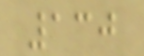130
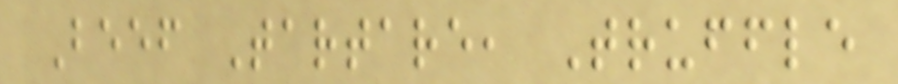Beef Tartare, Truffle
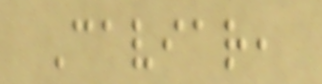Caviar,
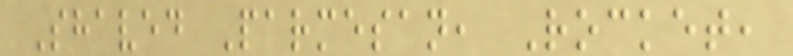Shaved Parmesan, Rocket,
